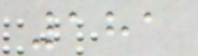181
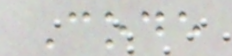Code
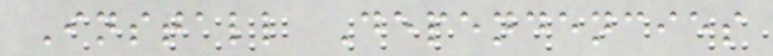Install Dependencies
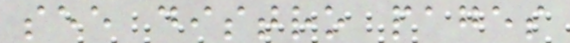see distro pages
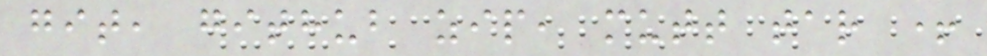git, github zip, mutt tar +
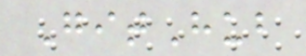GitHub
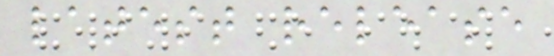latest release
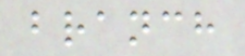branch
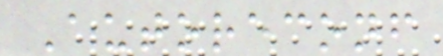Autoreconf
